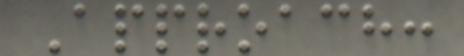Approach:
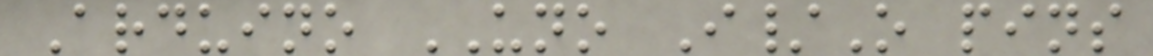Arduino UNO I/O pins
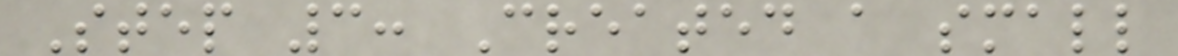Step 3: Created a small
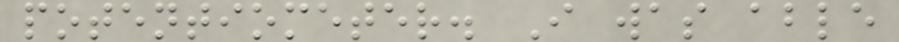potentiometer. I was able
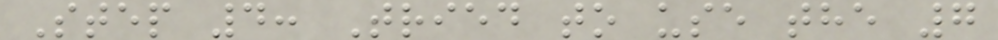Step 4: Tried to use the 7
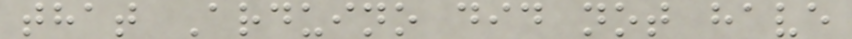that Arduino did not have
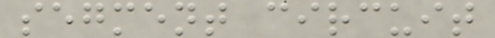segment circuit
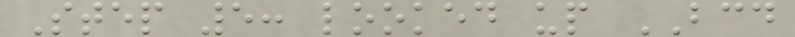Step 5: looked up BCD
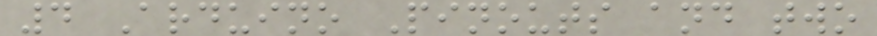4 Arduino Pinouts and two
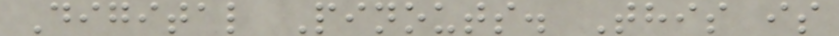Digital Pinouts. This is
